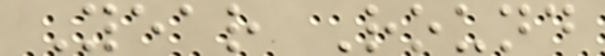Year Round
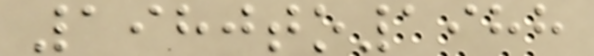1980to1988
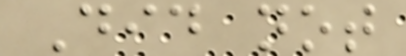Did not
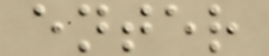enter
